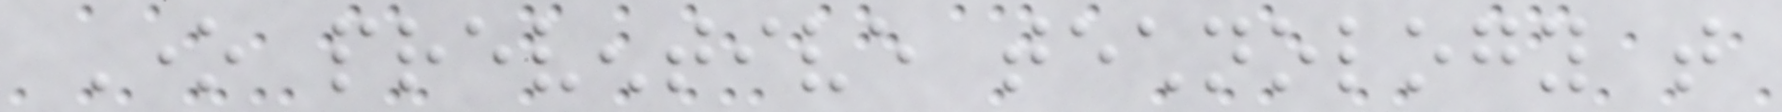One preventive technology that
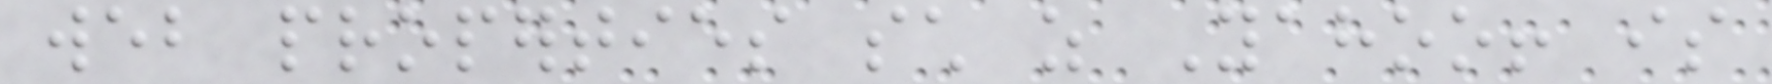web properties such as Yahoo! is
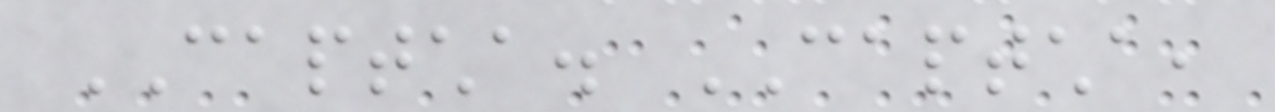CAPTCHA. CAPTCHA,
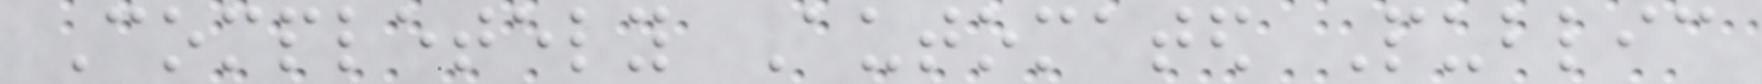Completely Automated Public
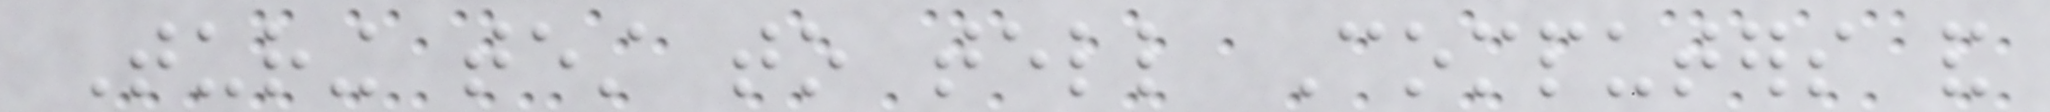Turing test to tell Computers and
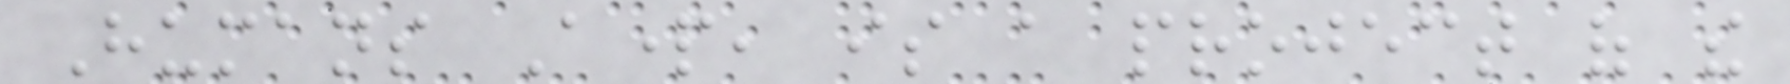Humans Apart, is a project of the
